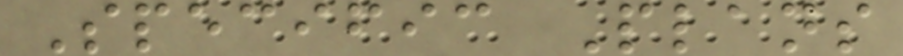Specific Plans
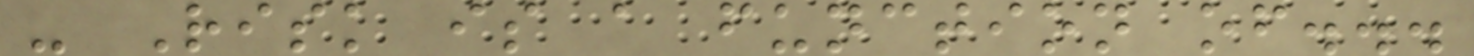- Risk is a function of...
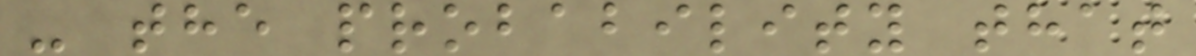- the probability that
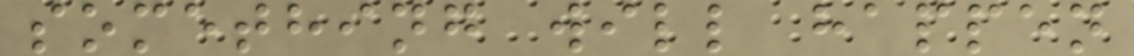something will happen
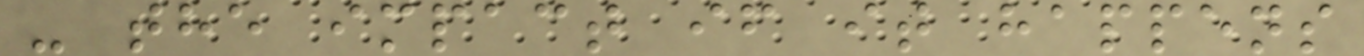- the impact if it happens
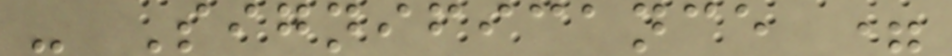- Significance =
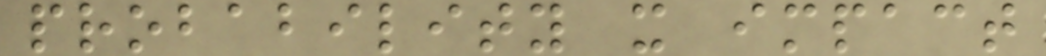probability x impact
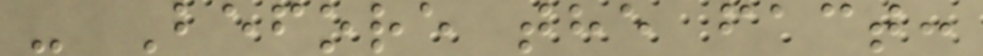- Before the fact:
